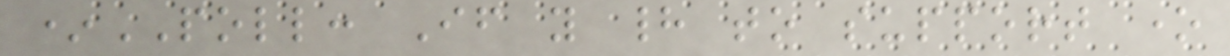*POLL: If you had to support one
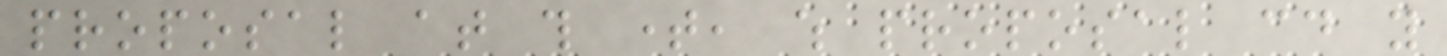proposal at this time, which proposal could you
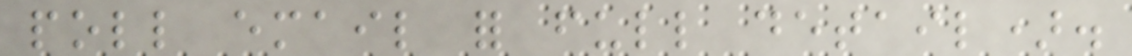poll email for full detail).
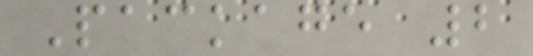Package 2
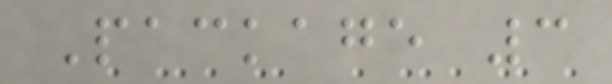Package 3
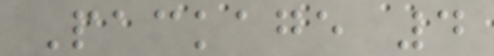Package 4
